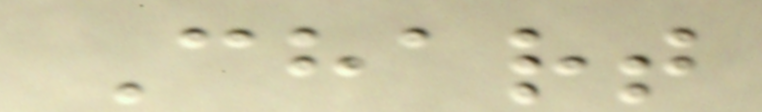Chart
